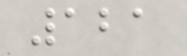121
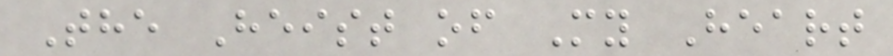The Heist of My Heart
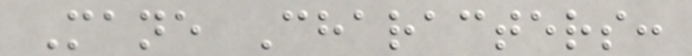Mane Characters:
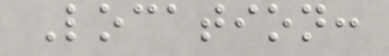Location:
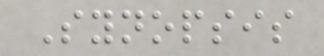Synopsis
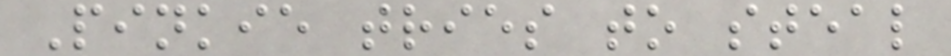Pinkie tries to steal
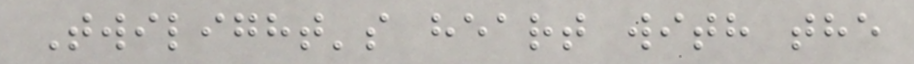Twilight's heart with the
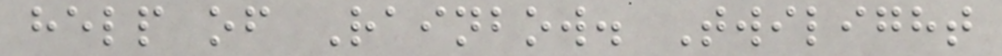help of Rainbow. Twilight
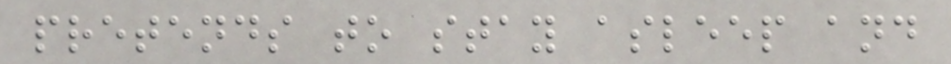pretends to stay asleep and
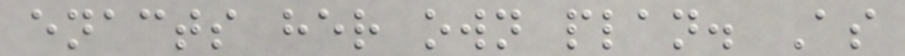enacts her own plan. As
